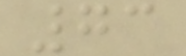73
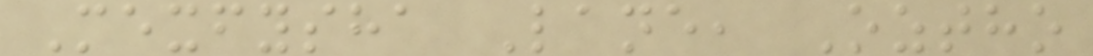Mexfysha Lane, Oztho
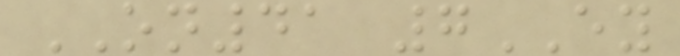ON41 7EY
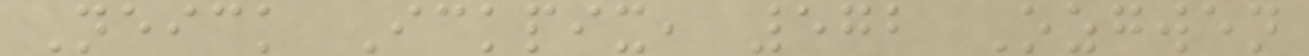Neick Ickpix, 572 Ozgwen
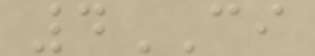4CI
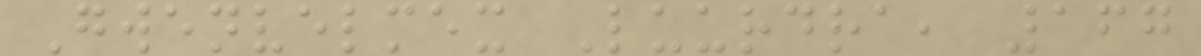Gwenvelmex Luurdra, 167
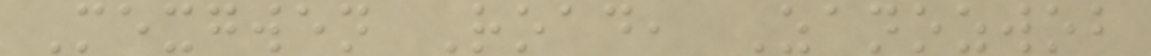Mexgwen Road, Zanozwob
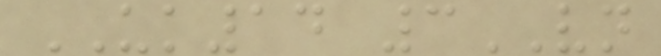UK14 3VN
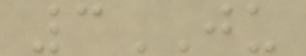3JU
